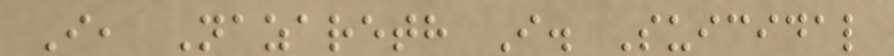I, Nazareth I. Suicidal
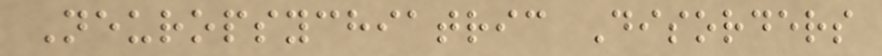Neuropsychiatric Disorders
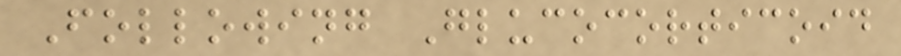Following Glucocorticoid
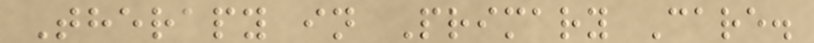Therapy in Primary Care.
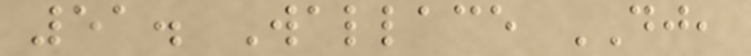51. Wallace DJ,
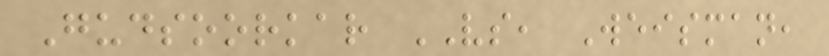Gudsoorkar VS, Weisman,
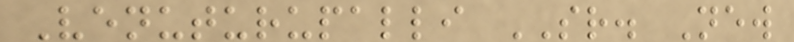Venuturupalli SR. New
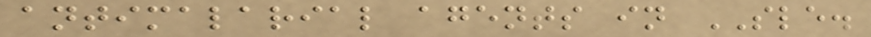antimalarial agents in SLE.
